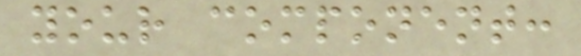your component:
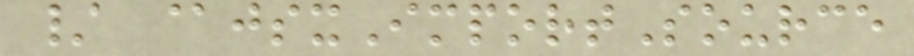/ @jsxImportSource
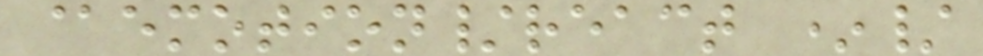@emotion/react */
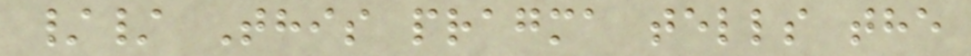// This pragma tells the
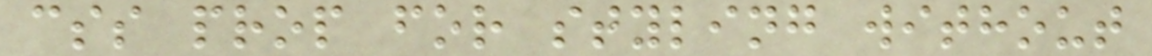css prop for styling without
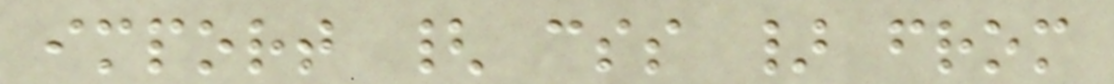import { css } from
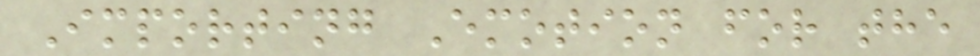Importing Emotion for the
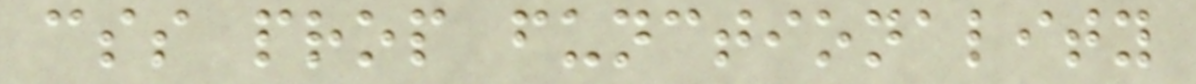css prop functionality
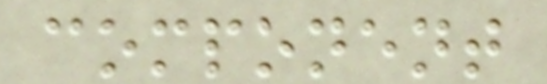component
